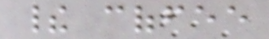their coffee
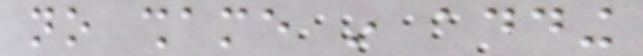no shame in adding
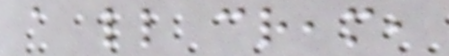a little cream,
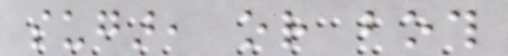sugar, or both
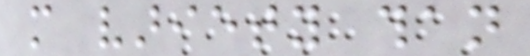more variety than
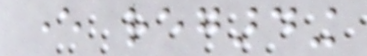ever regarding
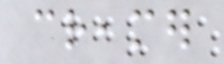creamer
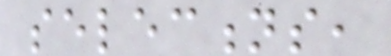selections,
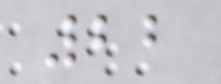22
